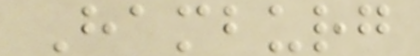Hamburg
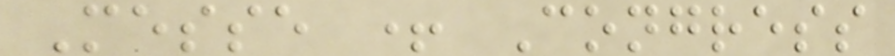Messe + Congress
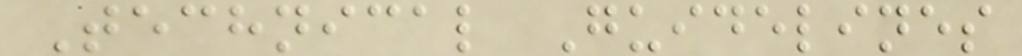Technical Guidelines
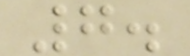7.
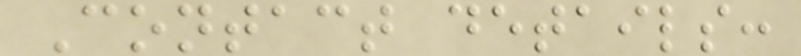Contact details:
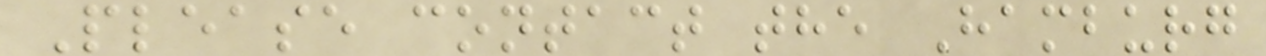Please contact the Hamburg
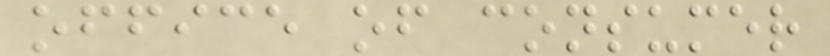office of consumer
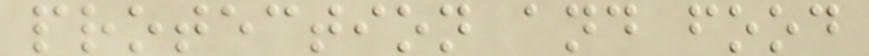protection and food
